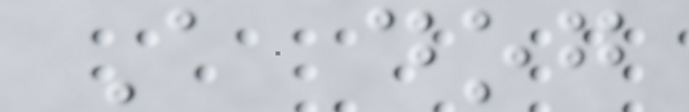A dog
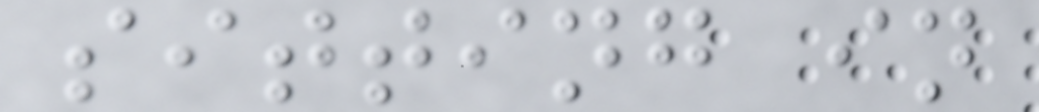sitting in
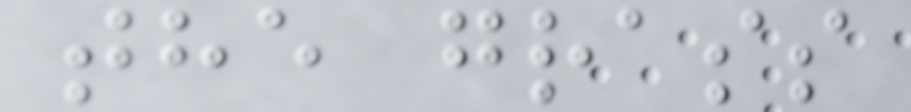the grass
